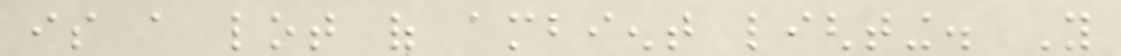is a lot of ambient lighting. You
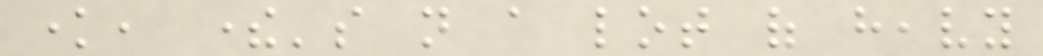know, there's not a lot of heavy
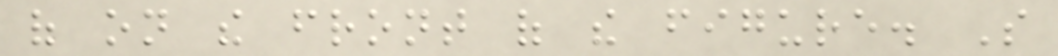of on the front of the figure. So
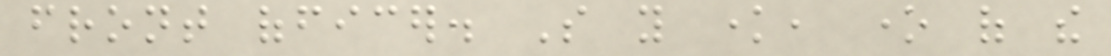front officer. So you know, one of the
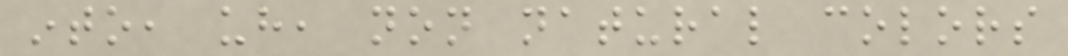into, uh, non natural colors
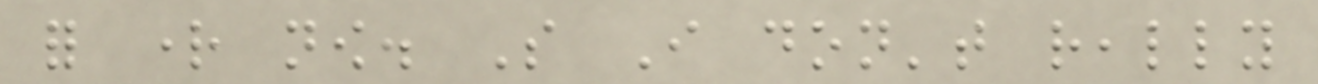for right now. So I don't really
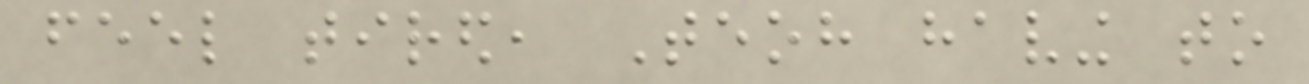feel tired, Teoh having to
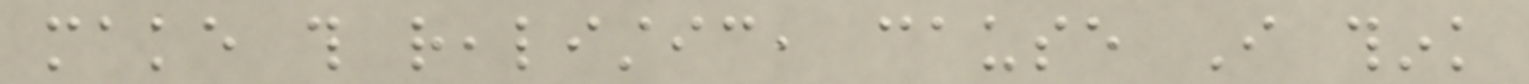make this realistic, cause I think
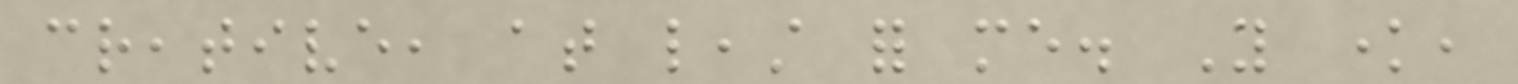creative, at least for me. You know,
